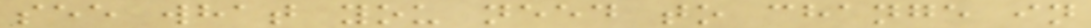see what you need to change in
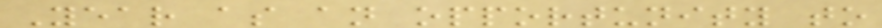Year as an opportunity to
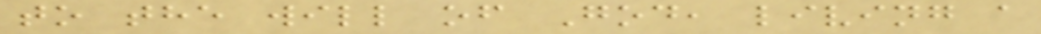to the will of God, living a
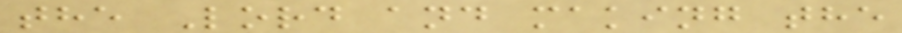the Lord and making the
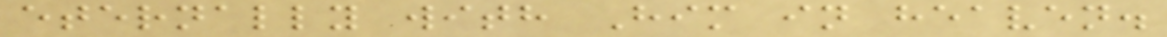eternally with Him in heaven.
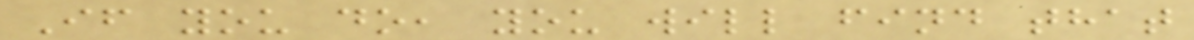If you do, you will find that
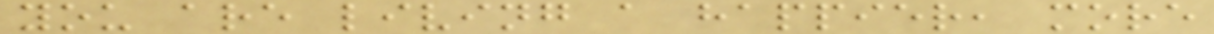you are living a happier, more
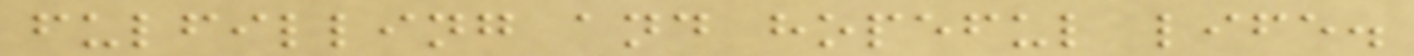fulfilling and hopeful life.
